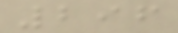296
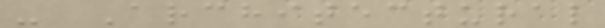- Architectural
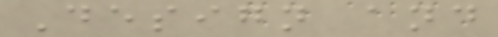Design and
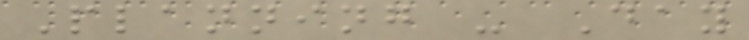Planning - Day
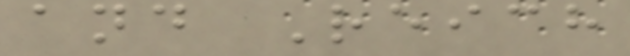and Reich
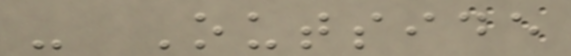- Outside
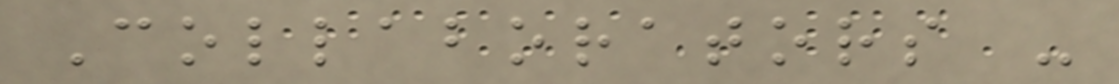Collaborators -
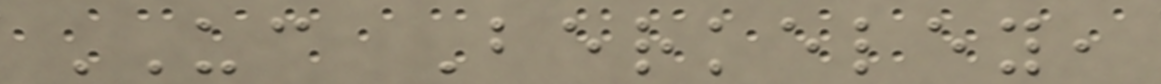UC Berkeley,
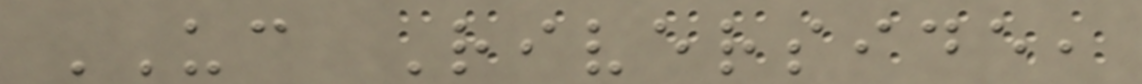UC Riverside,
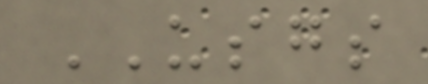USGS
